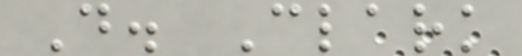D. Clark
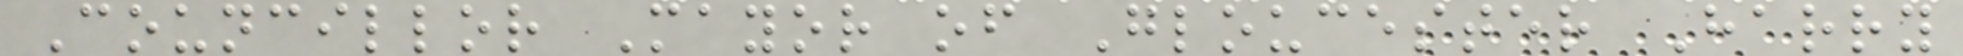Councillor Mayor of Gloucester Harry
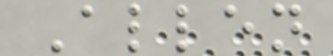Allen
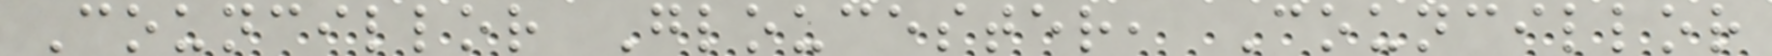Councillor Gloucester, Councillor
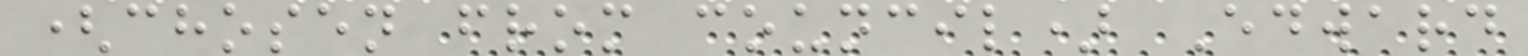(chosen from council) Edward
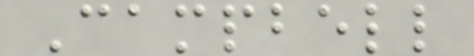Campbell
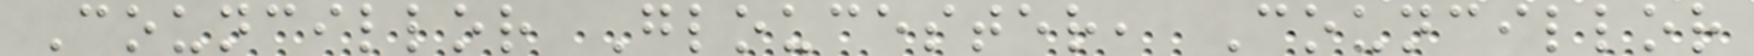Councillor Gloucester, Councillor
